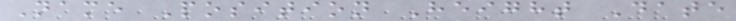Name Position Height Date
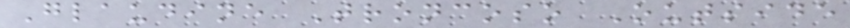Glaudine Troncoso Outside
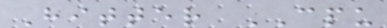Hitter CPU
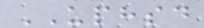UPHSD
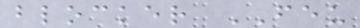blocker FEU
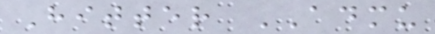Hitter ADMU
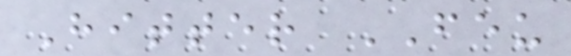Hitter FEU
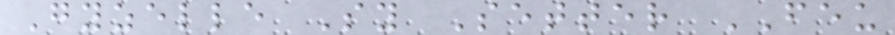Gyzelle Sy Setter FEU
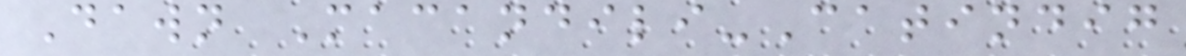Dawn Macandili-Catindig
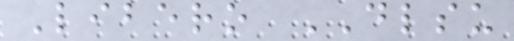Libero DLSU
